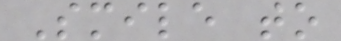Smile to
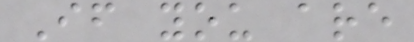If you are
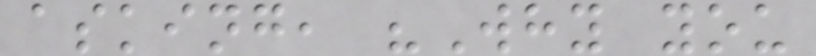asking, "Why you
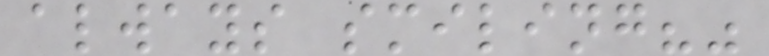always smiling?"
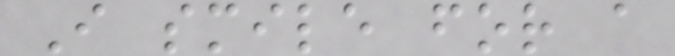I smile for a
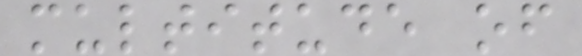multitude of
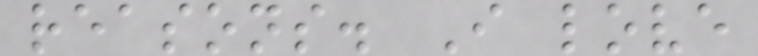reasons. I love
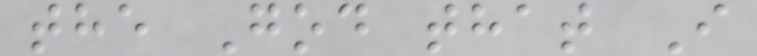the God that I
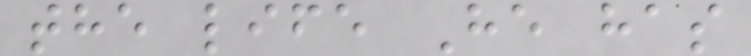the life He has
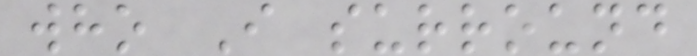who I surround
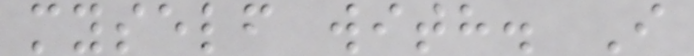myself with. I
